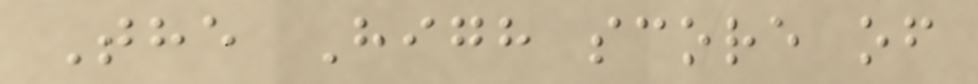The High score of
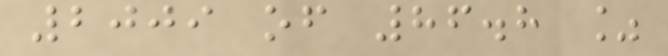2009 of 86.8 %
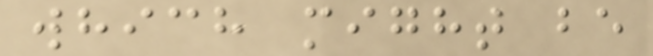which might be
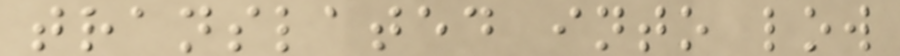translated into low
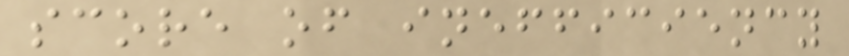score of inefficiency
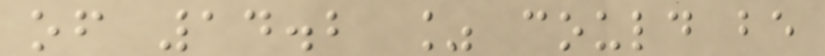of 14.2 % could be
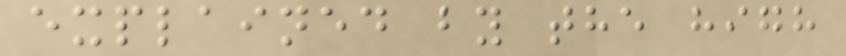explained by the high
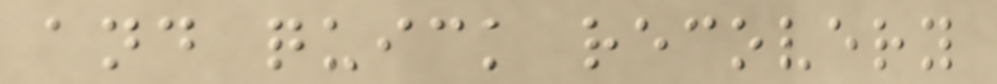and quick recovery
